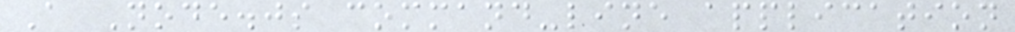A Node.js command-line application
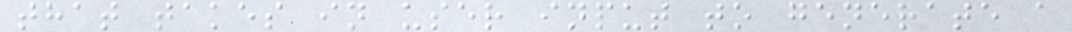that takes in user input to generate a
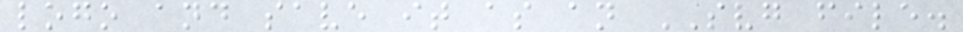logo and save it as an SVG file.
